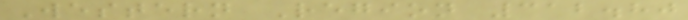Western Region 312.80
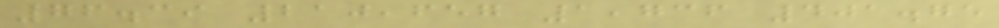76.39 210,657 1,736 401.75
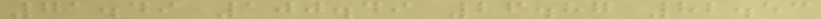71.49 100.49 26.87 82.53
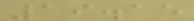19.15
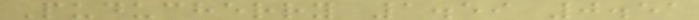Puducherry 1.59 0.51
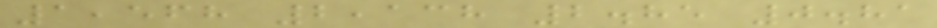1,568 2,138 2.85 0.81
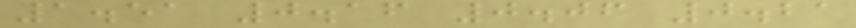1.51 0.16 0.06 0.21
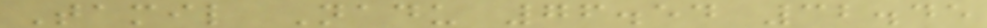Tamil Nadu 76.54 32.45
